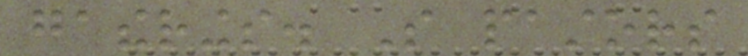gatherings. So pastors
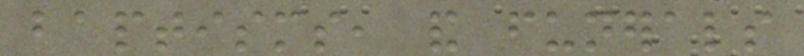baptisms, and funerals
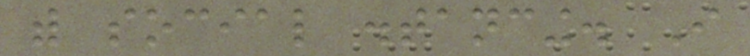with social distancing. I
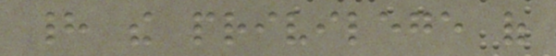had the privilege of
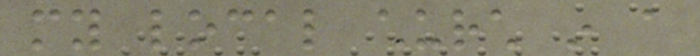my local church in a
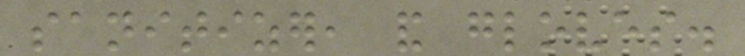sanitizer, and gloves.
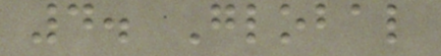4. Global
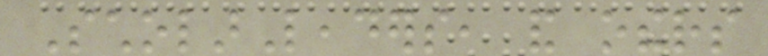ScholarLeaders, and others
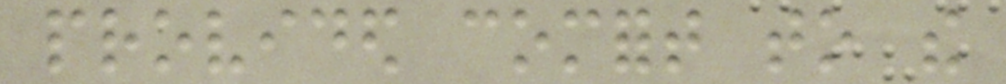provided comfort to the
